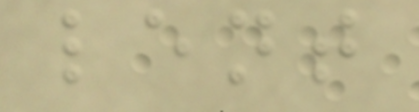lent
